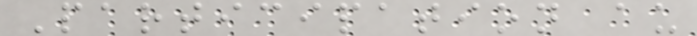Participation au
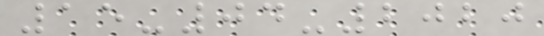15-04-2020
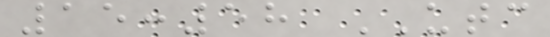15:58 UTC
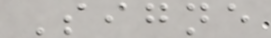Signe
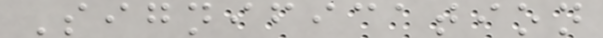Signification
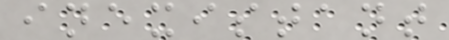inexistant
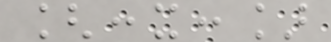[:x:]
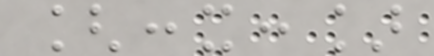[:x:]
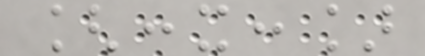[:x:]
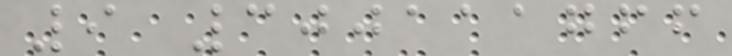9 300111766
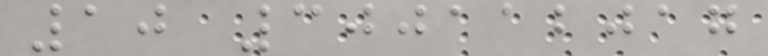10 300112017
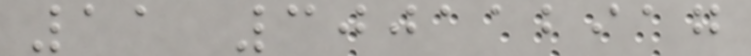11 300112917
